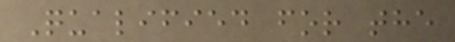Qualified for the
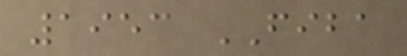1953 FIBA
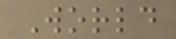World
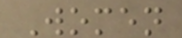Women
